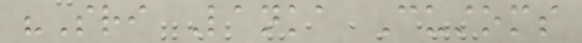"Sri Lanka Customs
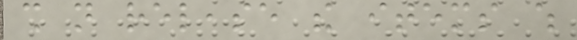shall not release the items which
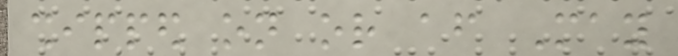shipped on or after May
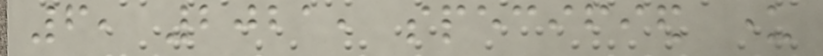6, 2021, specified under
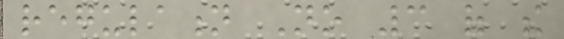regulation No 3 of the
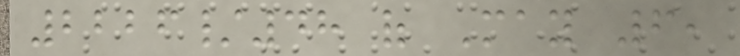2226/48 of May 6,
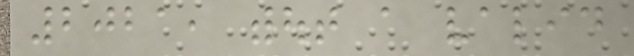2021, without a valid
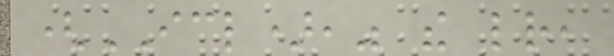(ICL)," the letter,
